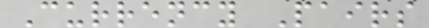Currency Pairs
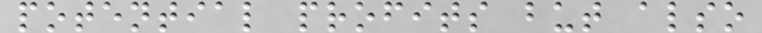potential profits but also
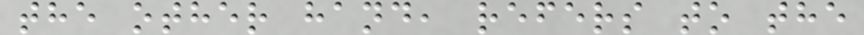the other hand, refers to the
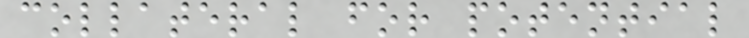collateral for potential
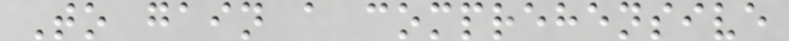To gain a comprehensive
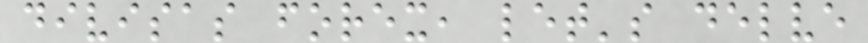divisas forex, let's delve
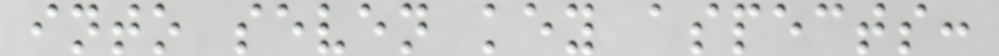into seven key aspects:
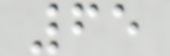65
